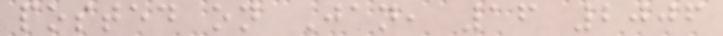posted on Jan, 16 2006
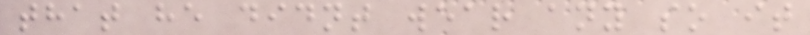that he didnt wear any so it
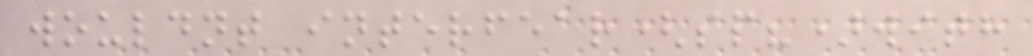wouldnt interfear(sp?)with
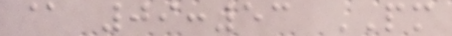@ 09:53 PM
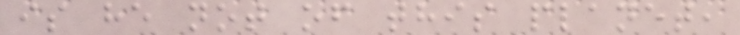is he not of this planet,
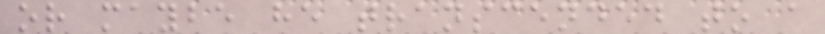or maybe he transcended to a
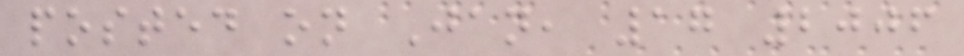posted on Jan, 17 2006
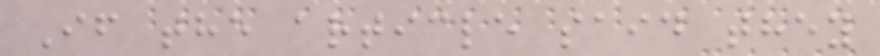If the article said they
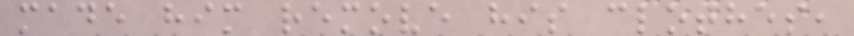made him remove his clothes,
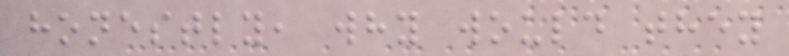honestly, why would they
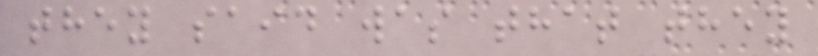they said was that they
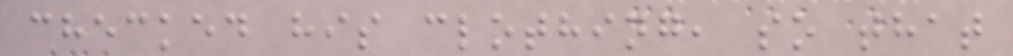checked his clothing, so that
